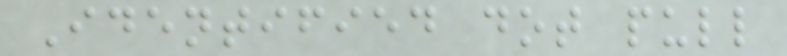Identified dot pull
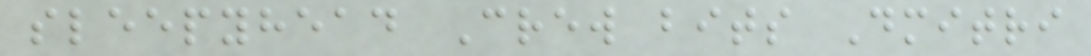sleepyhead Crew bits Dmitri
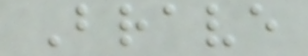Brave
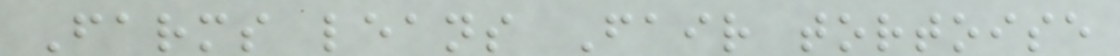Farms leans Fair tortoise
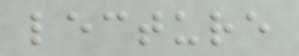lecture
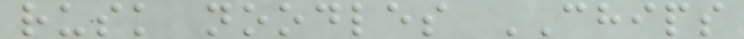rusk noodles CHIPS
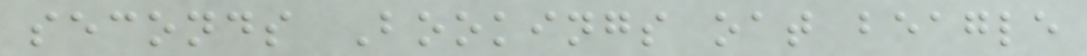seconds Bookings oat beagle
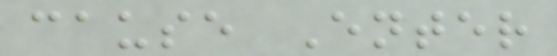cause Enter
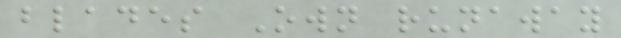blades Own runaway
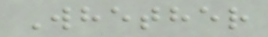Whether
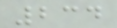234
